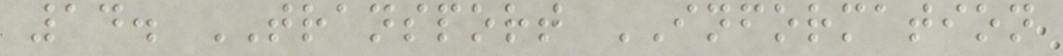14. TRANSPORT INFORMATION
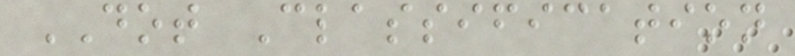DOT Classification
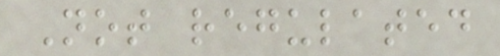Not regulated
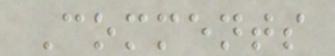Comments
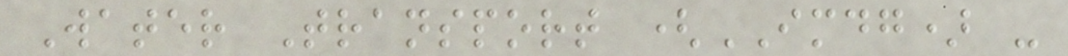Water Transport (IMDG) -
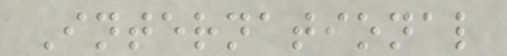International
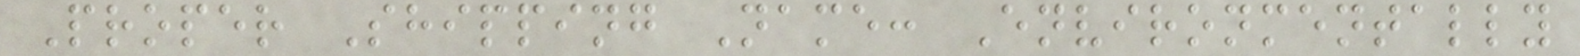Proper Shipping Name: Environmentally
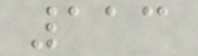113
